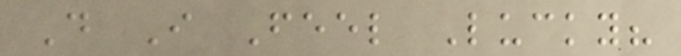Do I Feel Lucky?
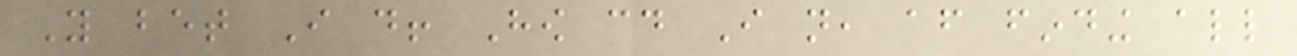You bet I do! How could I not, after finding all
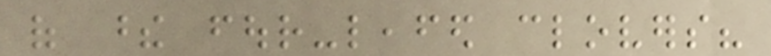of these four-leafed clovers?
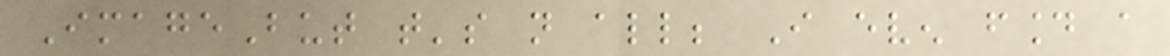ImageBut that's not all; I even found a
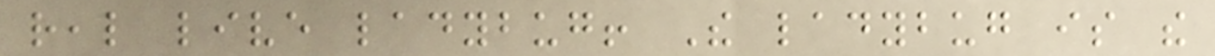real live ladybug! The ladybug is the
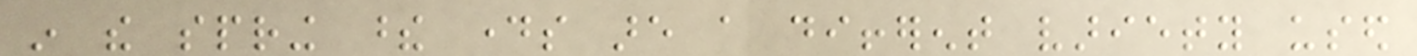in the spring these days are a different variety used
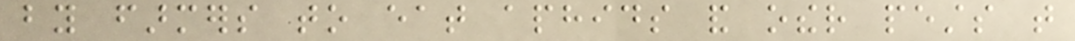by farmers to eat aphids and other pests that
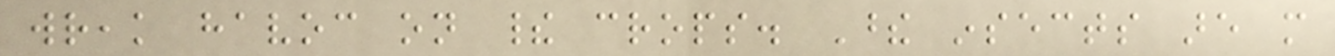wreak havoc on their crops. These insects are more
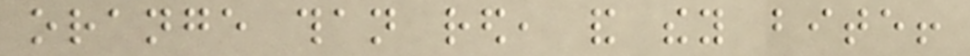orange than red, and they bite!
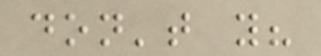don't you?
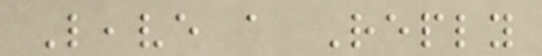Leave a Reply
